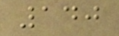140
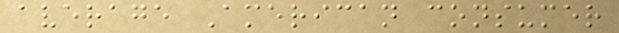average American consumer
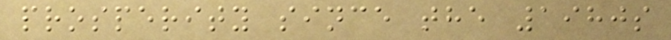prosperity since the 1980s
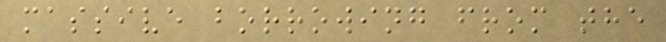massive borrowing from the
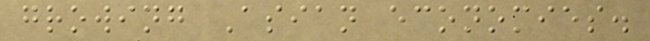growing Asian economies.
